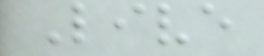Live
